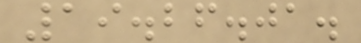19.26.01.
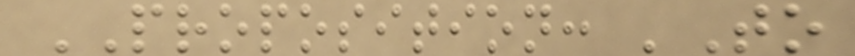PROPOSITION: 'To
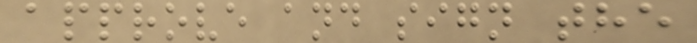approve and sign the
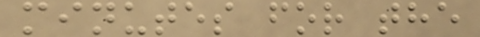minutes for the
